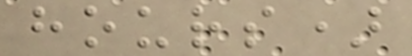hours)
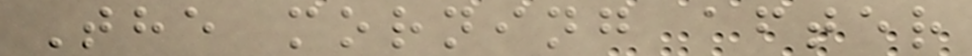The morning after
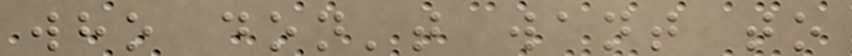who don't want to
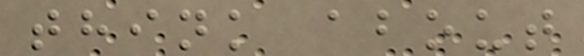think about
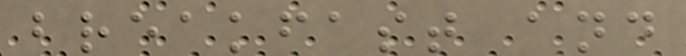breakfast and
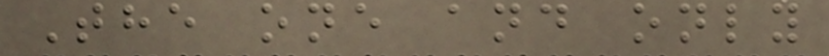The one and only
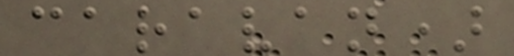caravan)
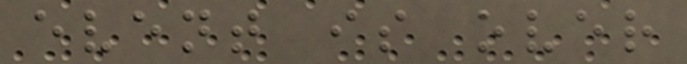event is over
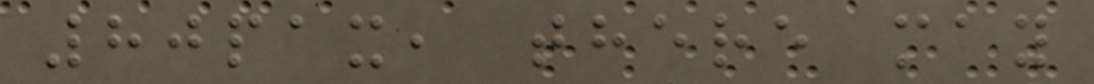80pax, there may
